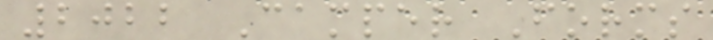2022 Camper Forms
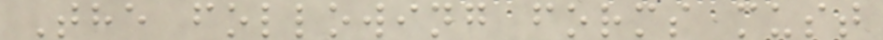The following forms must
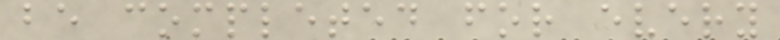be completed for every
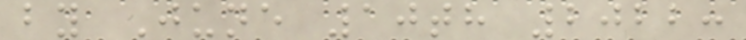by June 10th 2022:
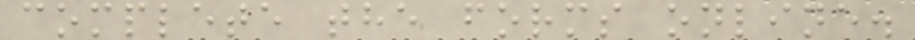complete the forms online.
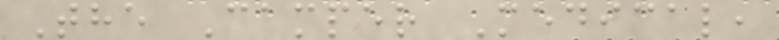The Camper Medical,
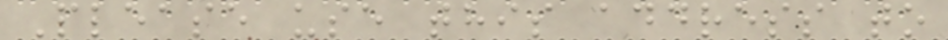Please use this address to
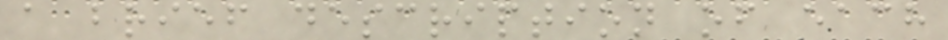a brief description of each
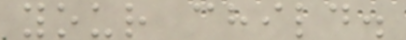your child.
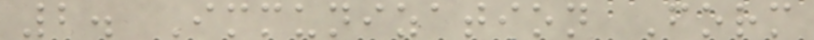2. Immunization Form
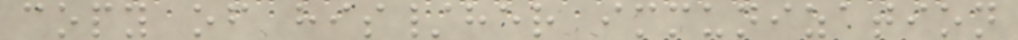copy of his/her immunization
